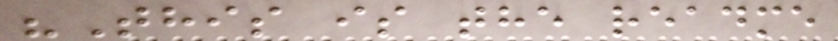"This is the readme
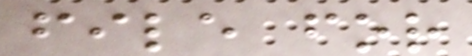file for
